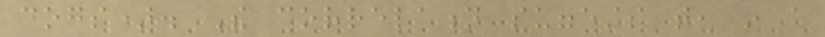dogs). The correlation suggests that, in a
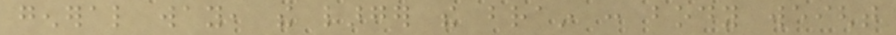general way, the larger the brain : body weight
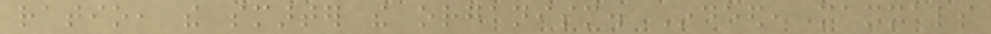ratio, the smarter the organism. Indeed, mammals
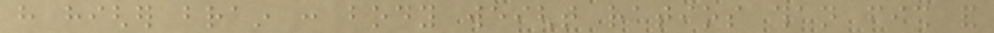have higher brain : body weight ratios than fish and
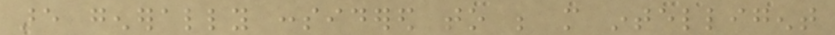are generally considered to be more intelligent
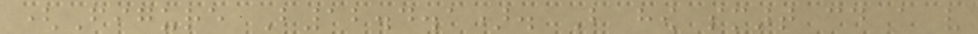(Figure B12.4.1). But how smart could a very
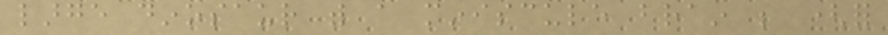large dinosaur with a miniscule brain be (for
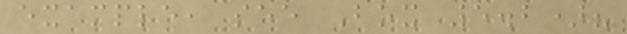example, see Box 5.2)?
